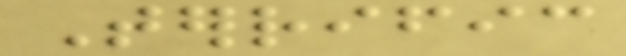Terrific
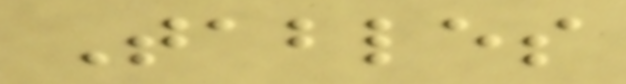Tables
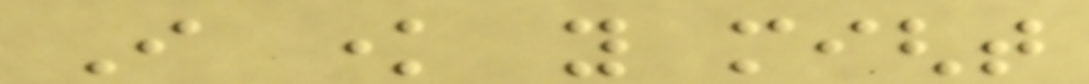I know you might
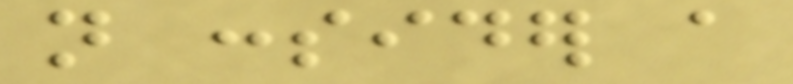not consider a
